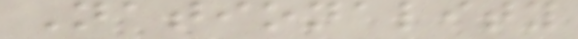Nationality
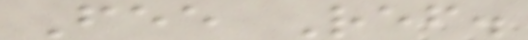Fee Ref.
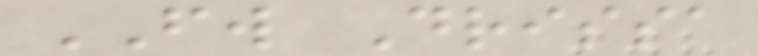FW Drissa
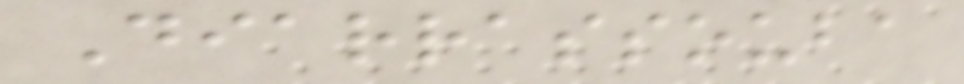Diarrassouba
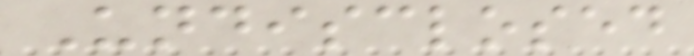Undisclosed
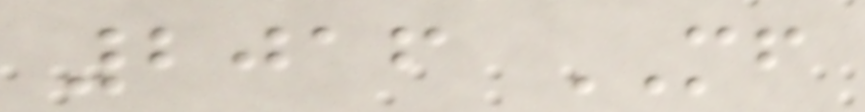2016 MF
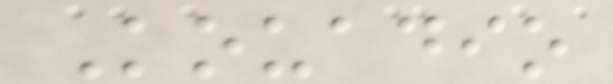Kouadio
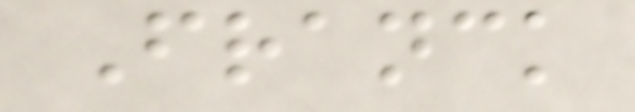Franck
